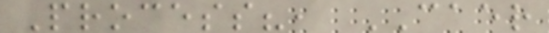Process?, CAER
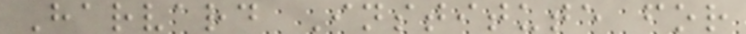Harvard Institute for
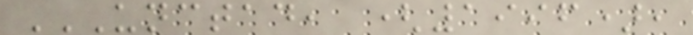UNCTAD, (1996),
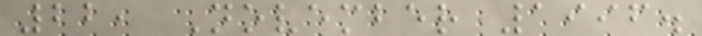22, November 1996.
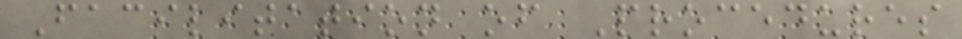Facilitation of Procedures
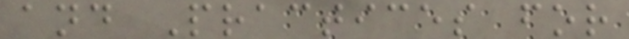and Practices for
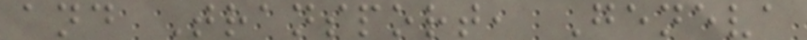and Transport, Geneva
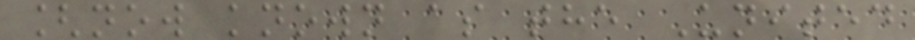[now known as the United
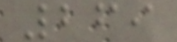269
